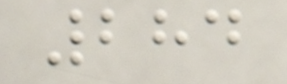284
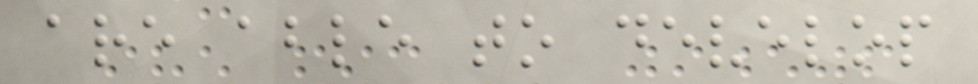are able to develop
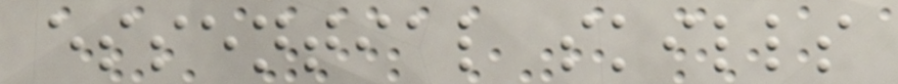essential skills
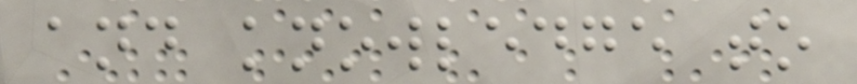and knowledge to
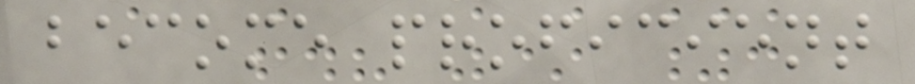become proficient
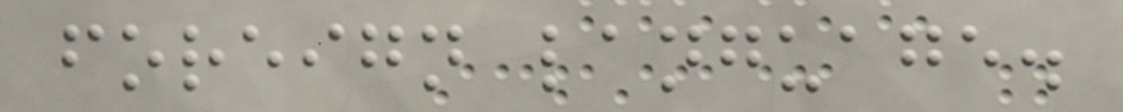foreign language.
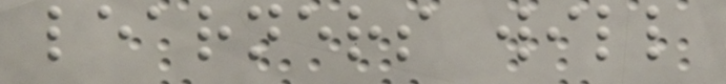learners will
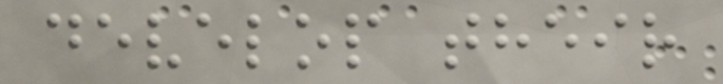develop their
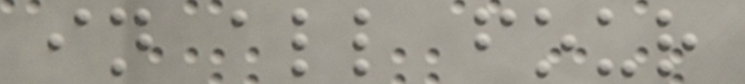in all four
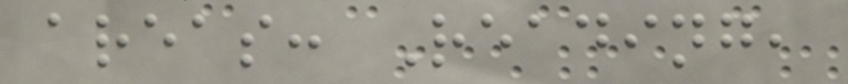areas: Reading,
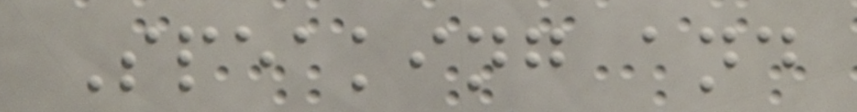Speaking and
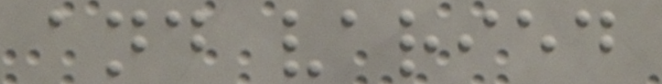and varied
